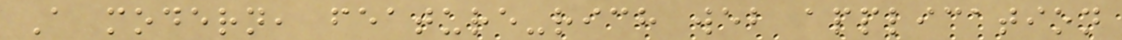A modern, feature-rich web application
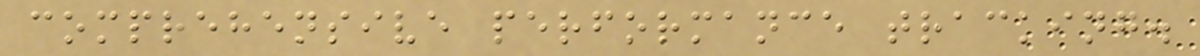comprehensive performance tracking.
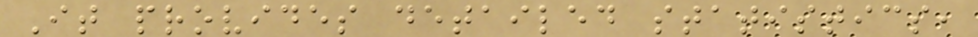It provides detailed statistics,
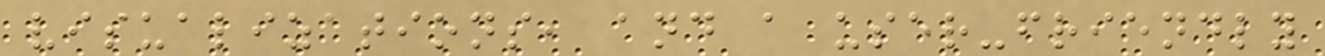visualizations, and a user-friendly
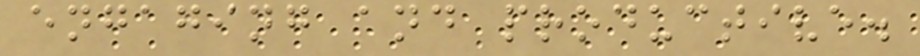engaging and productive.
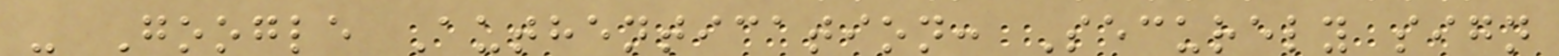- Google Authentication: Securely sign
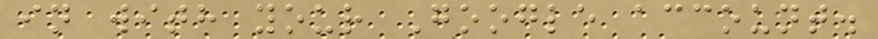in with your Google account.
